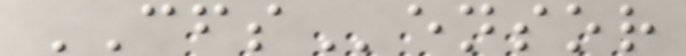CFSensor
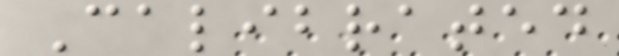Calibrated
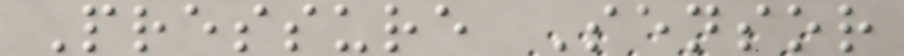Pressure Sensor
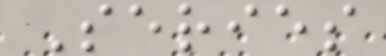Series
